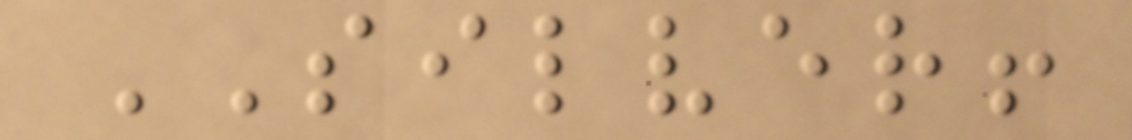SILVER!
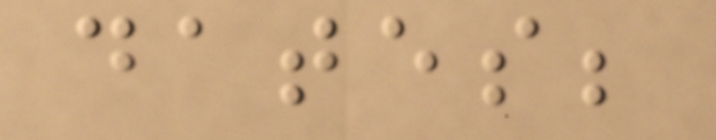dates;
